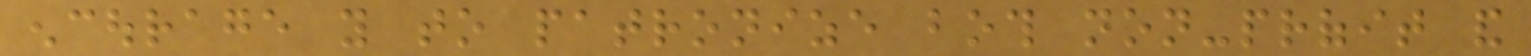encourage you to patronize both non-profit and
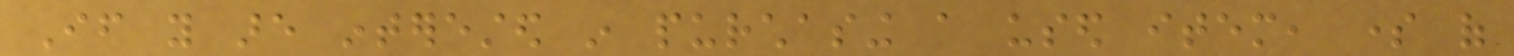If you are interested in purchasing a used item, some of
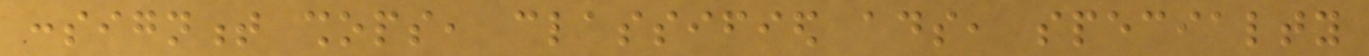consignment shops, classified ads, specialty
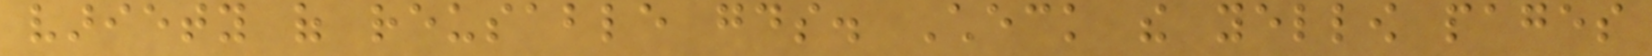variety of reusable goods. Check the yellow pages
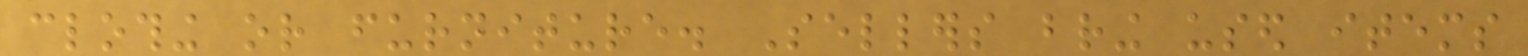clothing or furniture. Sellers bring used items
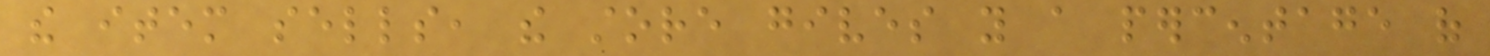the item sells, the store gives you a percentage of
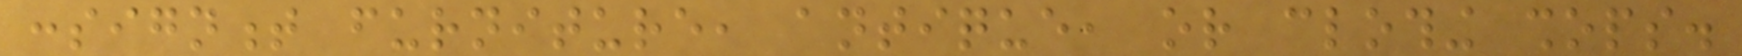consignment furniture, antique, or clothing shops.
